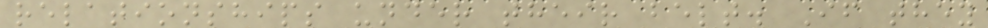relationships under their belt. If they
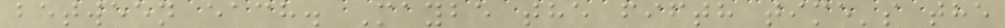between each. Maybe the fifth time's the
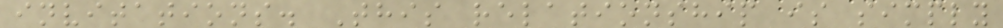invitations. This relationship is simply
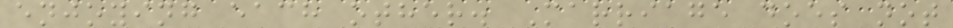enjoying each other. Marriage does not
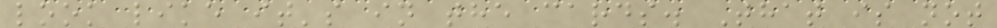look like it's in the cards. That is not
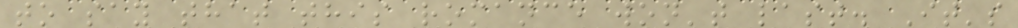to say that this romance won't last. It's
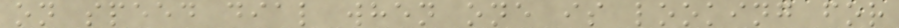on speed dial when one is looking for
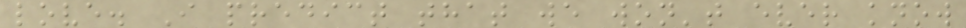love. I predict that we won't ever know
